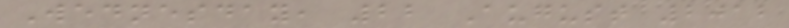Wednesday, 22 August 2012
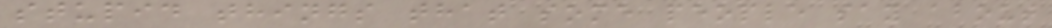stupid things that some people say about
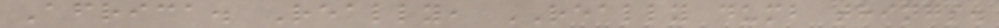Africa. Really, REALLY dumb things.
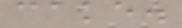cake.
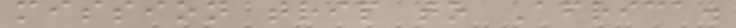mission trip to Africa.
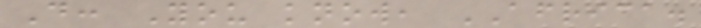D: You know, AFRICA.
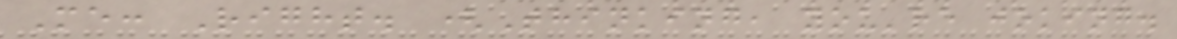Me: Right. (Thinking, you're joking.
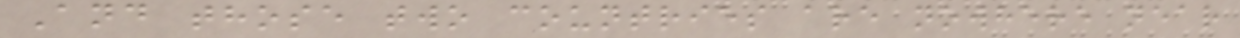And those two countries are nowhere near
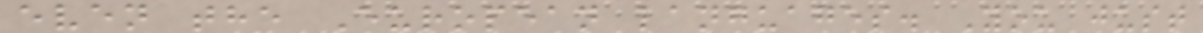even the European languages. You just
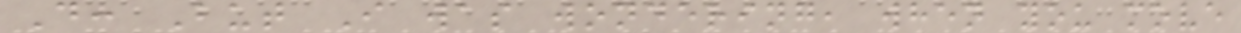D: But I was wondering, when you move
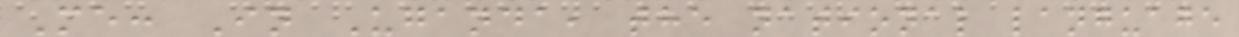Me: In Uganda, the national language
